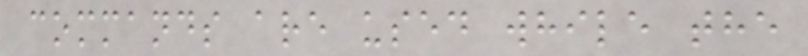commands are used while the
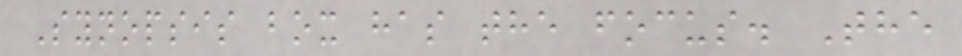Synopsis box has the focus. The
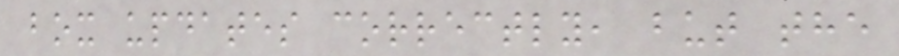box updates correctly, but the
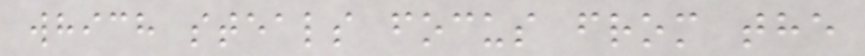which steals focus from the
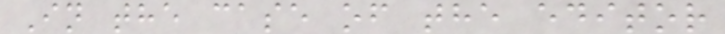In the case of the editor
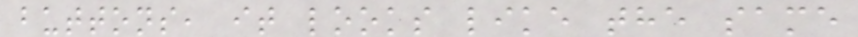buttons, it looks like the same
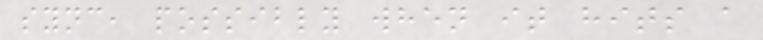sync, possibly when it hits a
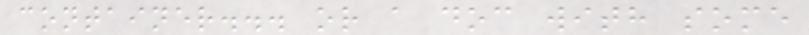container... or a doc with some
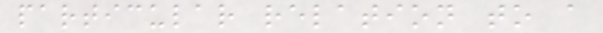particular relation to a
